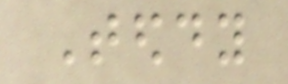Teddy
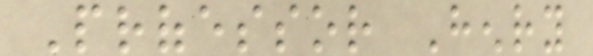Professor Henry
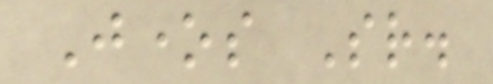Jones Sr.
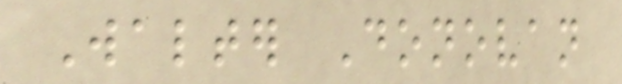Walter Donovan
